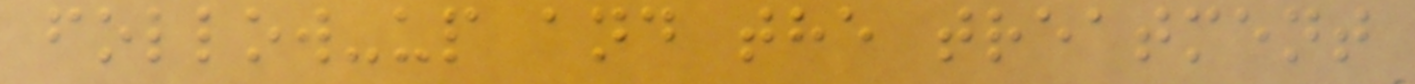follow-up and the treatment
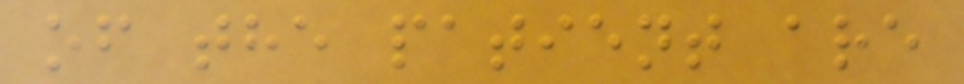of the patient are
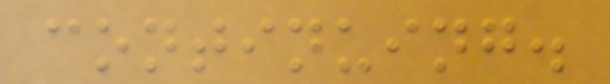continuing.
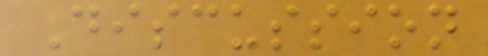Discussion
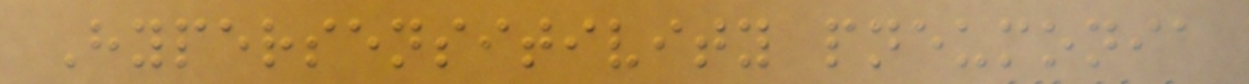Hypersensitivity pneumonia
